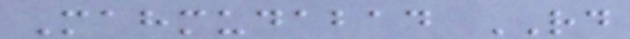Mahmudabad RD
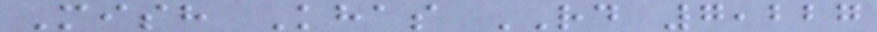Mish Khas RD 7,227
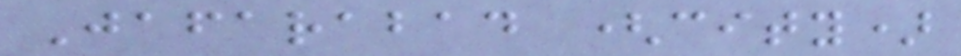Jafarabad (city)
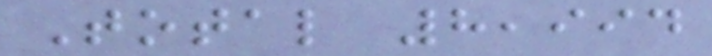Total 8,994
